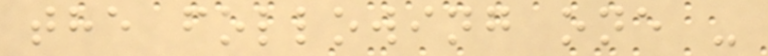the following one -
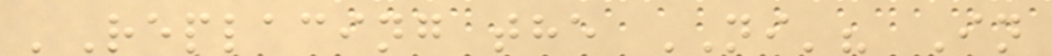'Replacing the NI'? In
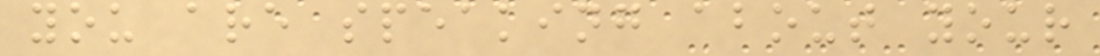you are speaking about your
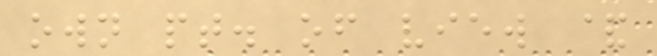own pt. of view &
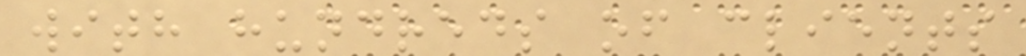with hundreds of clients
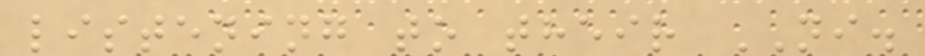listening to their NI.
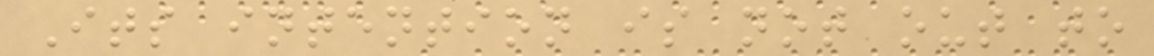Its intention is not out to
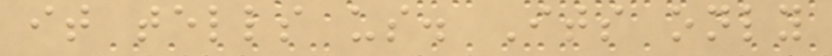it tells us. Its only
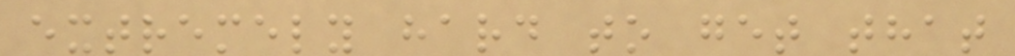extremely hard to get that
